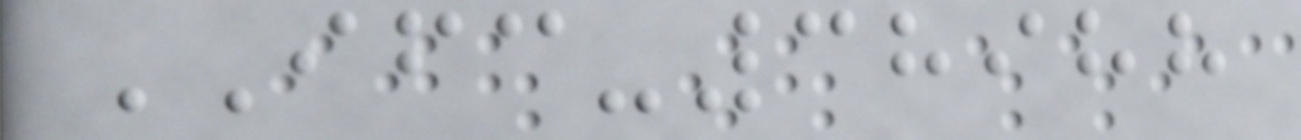IFC-38988
